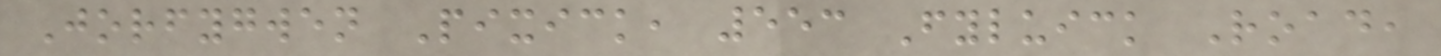Jorfygwen Pixick, 553 Fyluick Road,
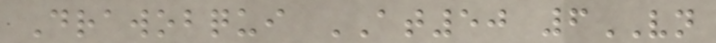Drawobqui AT50 6VN
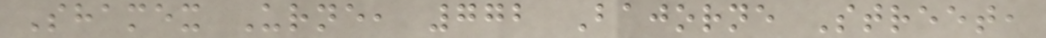Shamex Urne, 772 Bajorne Street,
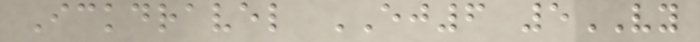Ickdravel EJ6 5VY
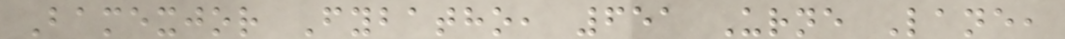Bamexjor Fybatho, 651 Urne Lane,
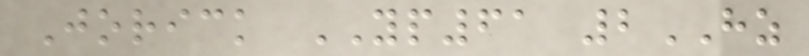Jorick YP61 2HZ
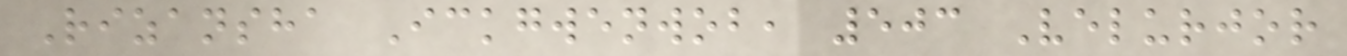Rizansha Ickgwenwob, 503 Velurjor
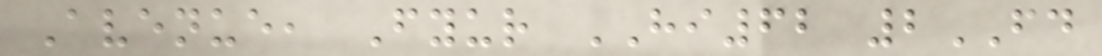Avenue, Fyur HI62 2FD
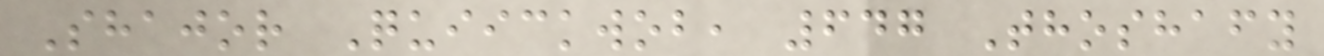Shajor Quiickwob, 647 Thoshafy
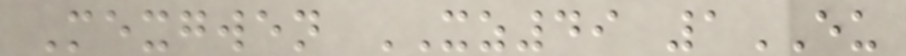Mexgwen XZ49 1EU
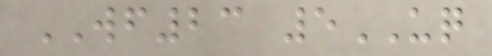WF23 5UQ
